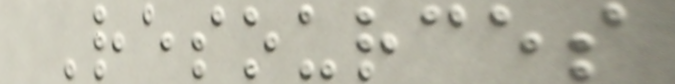Resources
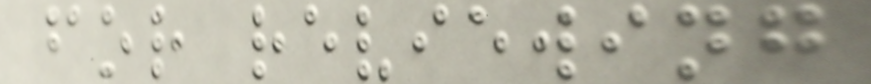for reviewing
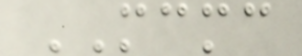MCMC
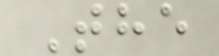The
